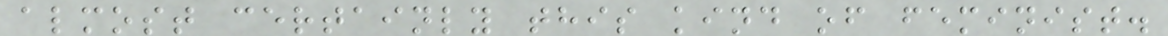almost certainly this kind of feminist.
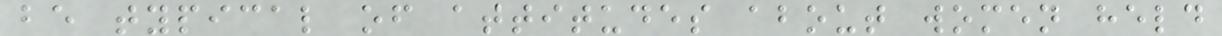be typical of attitudes about women held
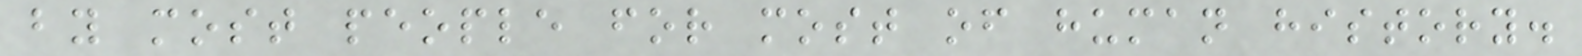by most people for most of human history.
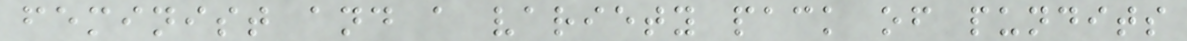feminist and a variety pack of pundits
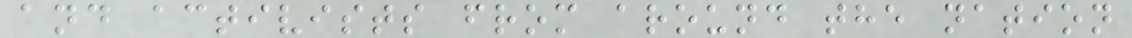and activists from around the nation
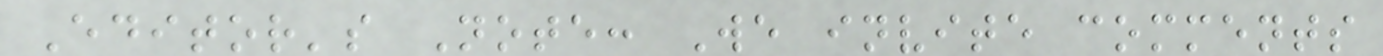Editor's Note: We invite comments
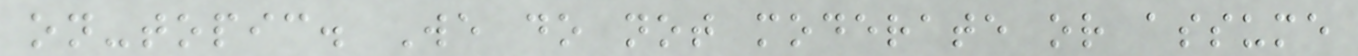on-topic. We do not moderate or assume
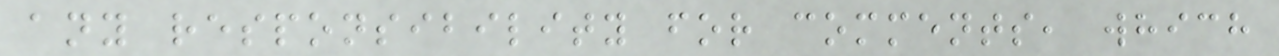any responsibility for comments, which
